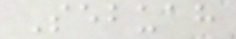Sebuah
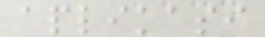aplikasi
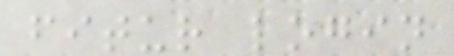fitur login
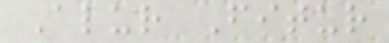Alur Fitur
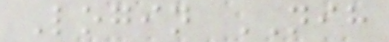Login NIH
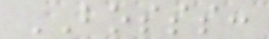BOSSS:
